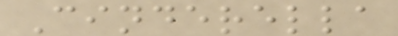Cinderella
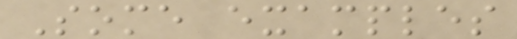Some examples
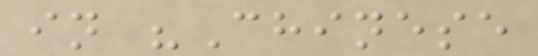in "Chinese
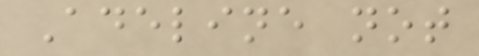Adeline not
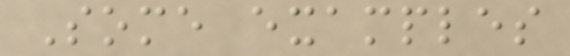Some examples
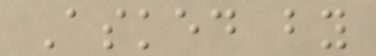Asked by
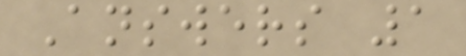Answers 1
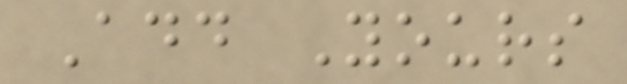Add Yours
